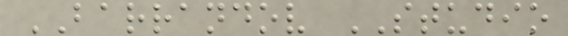BARRANDOV STUDIO
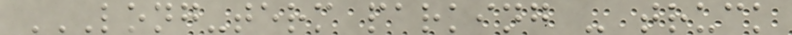LONG-TERM PARKING - TRUCK
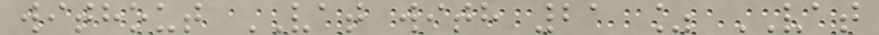without VAT with 21 % VAT
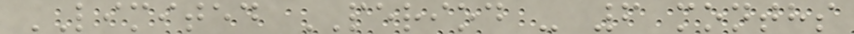LIMITED PERIOD - 6 months
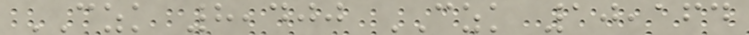CZK 8,400 CZK 10,164
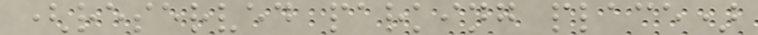(reserved parking place)
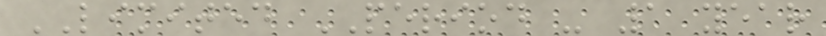LIMITED PERIOD - 1 year
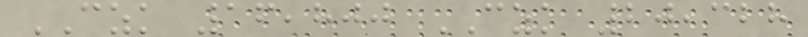CZK 16,800 CZK 20,328
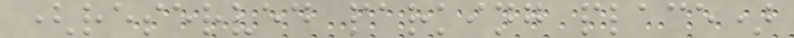(reserved parking place)
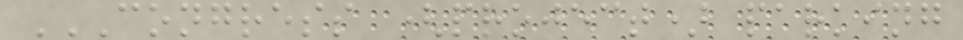CONGRESS (PROJECT) PARKING
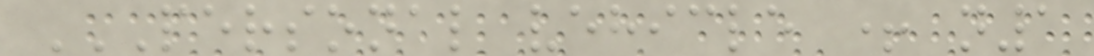PERSONAL VEHICLE + N1
